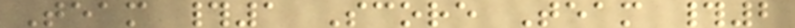Team #1 Score Team #2
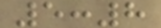5:8
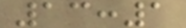13:1
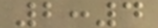2:4
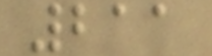211
